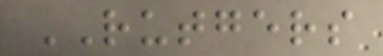RUTGERS
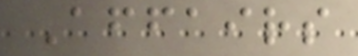Affairs
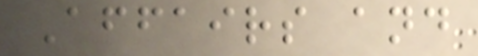Affairs and
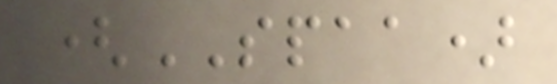(SPAA)
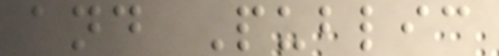and Public
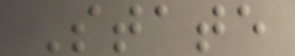State
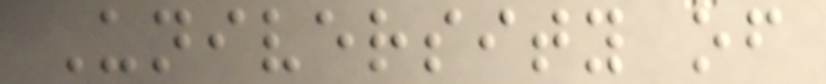University of
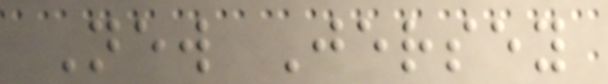New Jersey
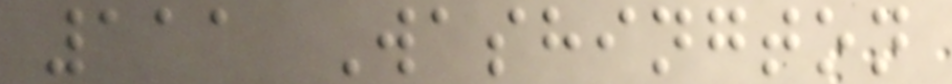111 Washington
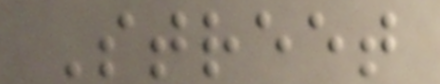Street
